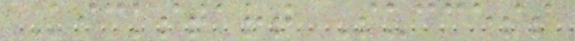Kickstart Success
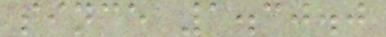since 1.30.0
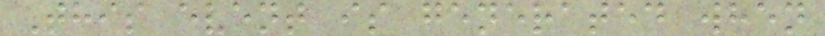This event is generated when
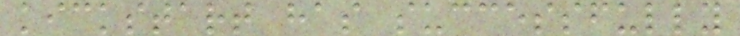kickstart has successfully
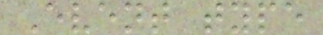Event type
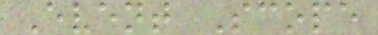Event Scope
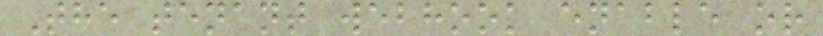The tenant webhook enable or
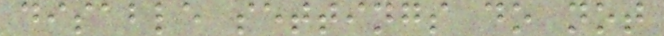disable settings do not
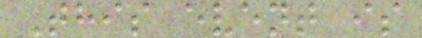This event is
